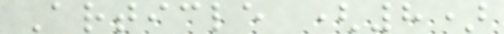Article (8)
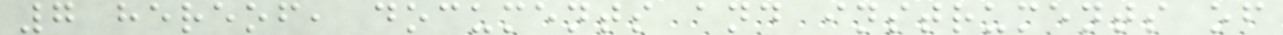7 hereof, documents and instruments of
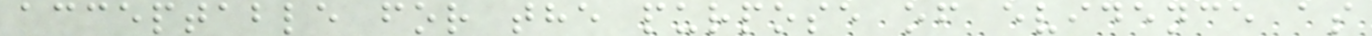acceptable for the purpose of evidence as
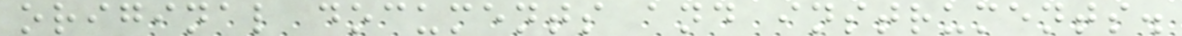original documents and instruments.
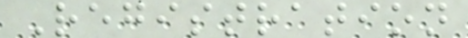Registration
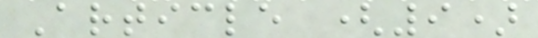Article (9)
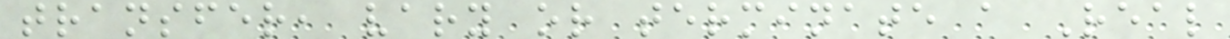transfer, vary or terminate a Real
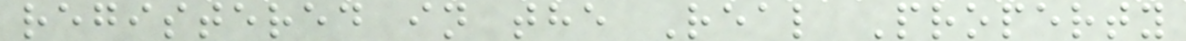registered in the Real Property
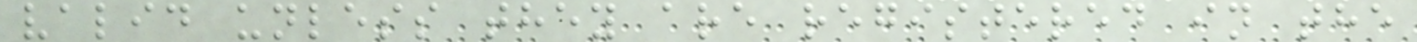valid unless they are registered in the
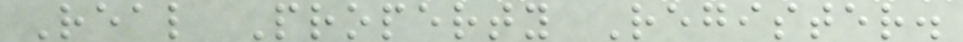Real Property Register.
